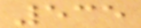535
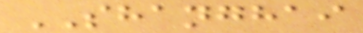SHANGHAI
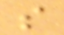s
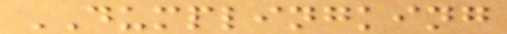DUMPLINGKING
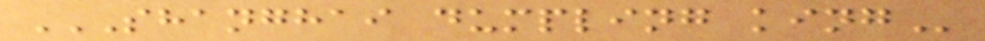SHANGHAI DUMPLING KING
